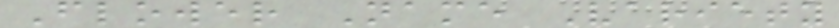Flower Name Variety
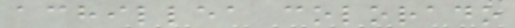achillea colorado
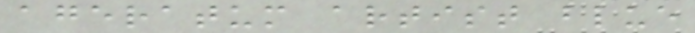ageratum artist blue
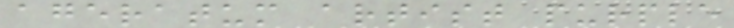ageratum artist purple
